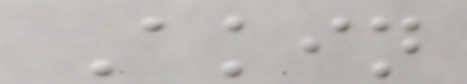Akin
